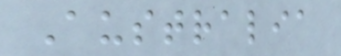Australia
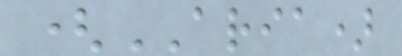(ARIA)
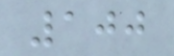100
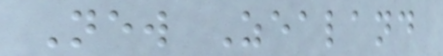New Zealand
